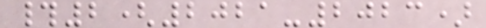#2(2021-2023)
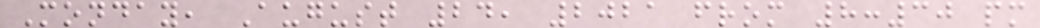Monday, August 24, 2021 from 8:30 pm
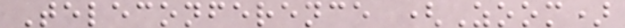Teleconference (Zoom)
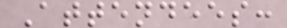Attendees:
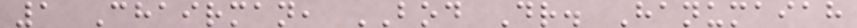1 Chairman, BOD Dr. Hanumaiah
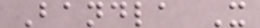Bandla X
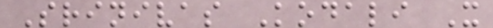Srinivas Kodali X
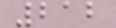212
